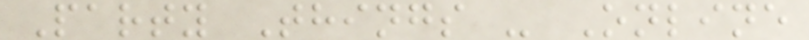Party Things - Online
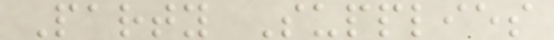Party Supplies
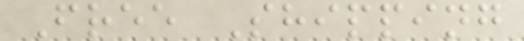Free Shipping
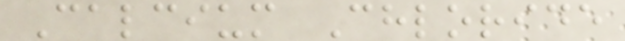Calcium Chloride
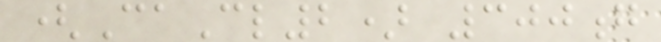(CaCl2) 300g
